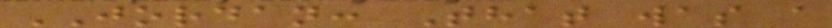JORDAN: That was a
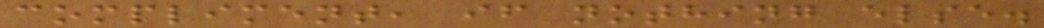compliment, if nothing else.
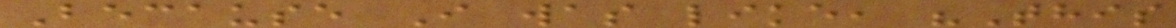Because I was like, "This
